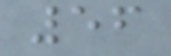56
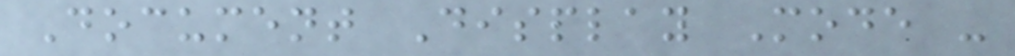Document Display Mode -
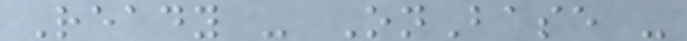Ready - OnBase -
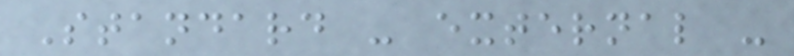Standard - external -
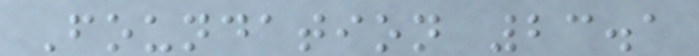Foundation 23.1
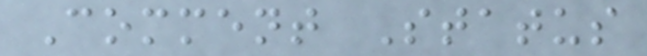Comment Status
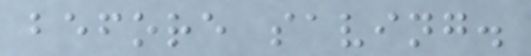before saving.
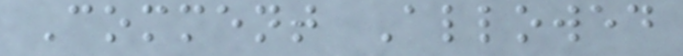Comment Allowed
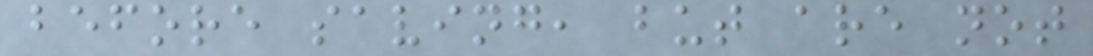before saving, but are not
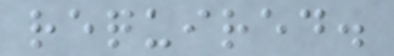required.
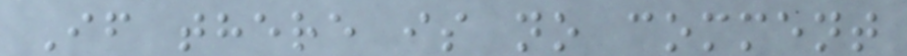If there is no comment
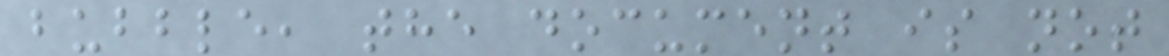bubble, the document is not
